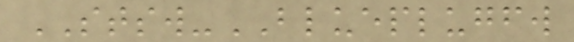STSW-BLUEPLUGFW
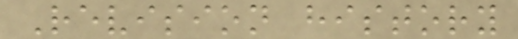Revision history
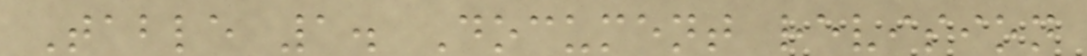Table 1. Document revision
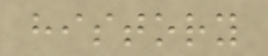history
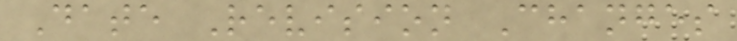Date Revision Changes
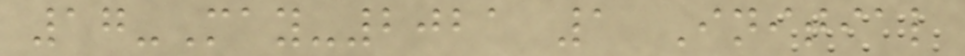17-May-2021 1 Initial
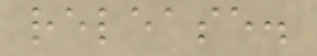release.
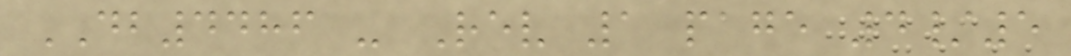DB4486 - Rev 1 page 4/5
